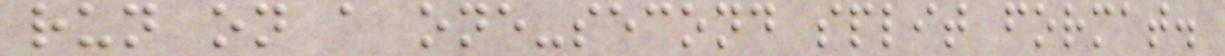run on a one-second split format.
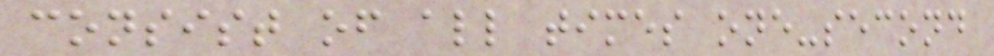consist of all times one-second
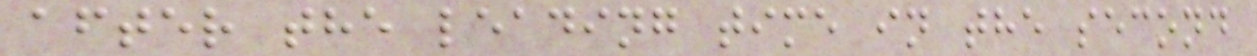after the leading time in the second
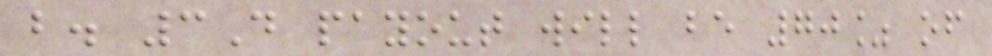b. 3D payout will be 70% of
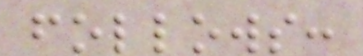follows:
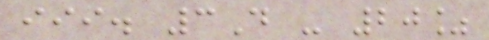iii. 3D - 20%
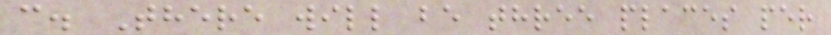c. There will be three places per
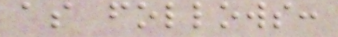as follows:
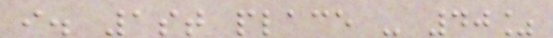i. 1st place - 40%
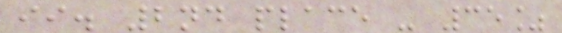ii. 2nd place - 35%
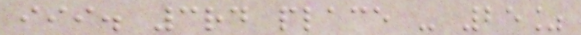iii. 3rd place - 25%
